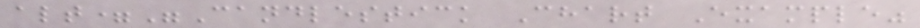alt="Candlestick Chart Example"
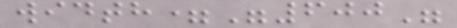width="600"
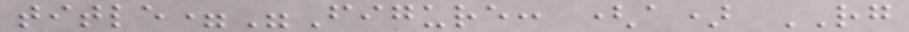title="Figure: (a) RG
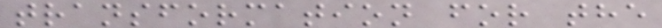transformation for the
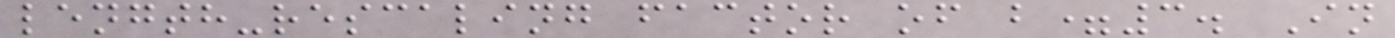length-rescaling factor of b=3. In
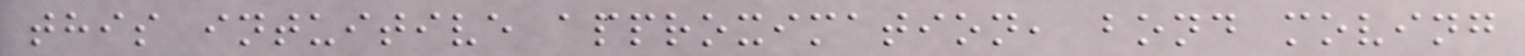this intuitive approximation, bond moving
